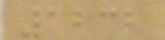1232
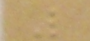L
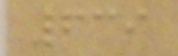639
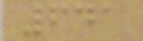641
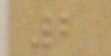2
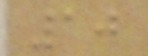10
